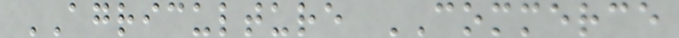AGRICULTURE COMMERCE
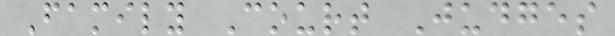Family Court Judges
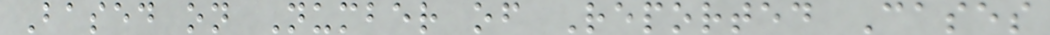Based on Number of Reported Cases
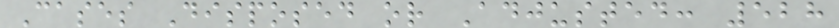Cases Disposed or Adjusted: 528
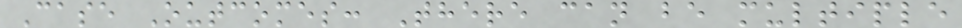Case Outcomes: There can be multiple
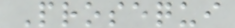Prosequi
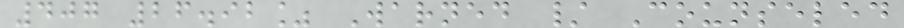407 26.92% Warned / Counseled
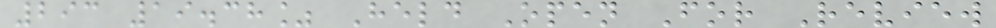293 19.38% Held Open For Review
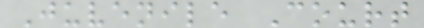Juvenile Court
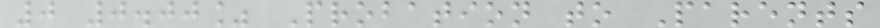0 0.00% Probation to Parents
